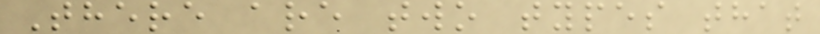There are two types that
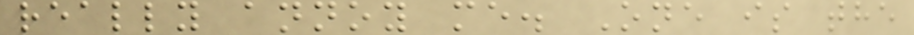really annoy me. One is the
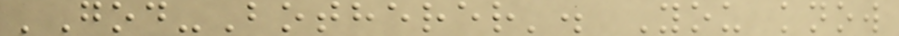'God-Botherer'. You know
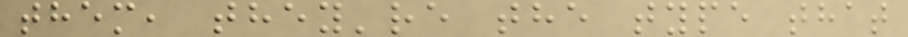them, they're the type that
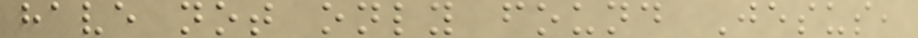have not only found Jesus,
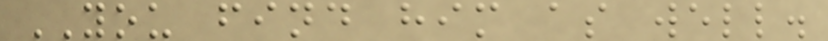YOU find him as well.
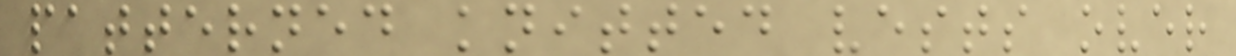patterned knitted vests over
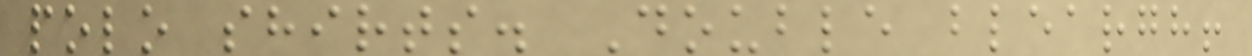polo shirts. Double bleargh!
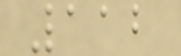112
